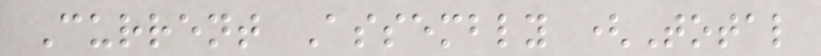Current Assembly (Total
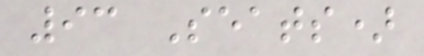93 Seats)
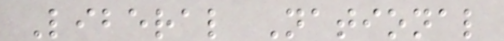Liberal National
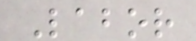Labor
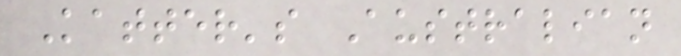Katter's Australian
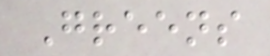Greens
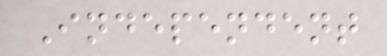Independent
